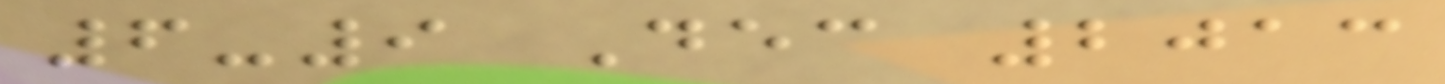6-9 Dec 2013
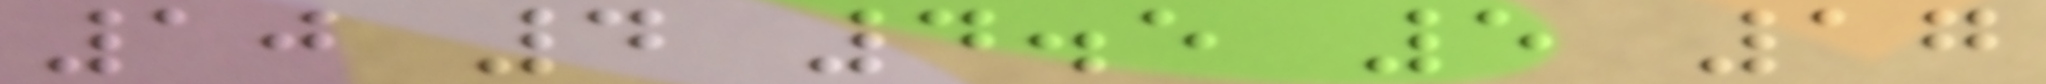10 4 4.5 5 17
